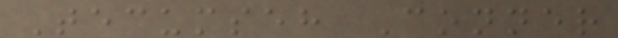Tecumseh Conner
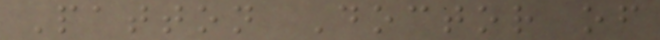Patton Doctor of
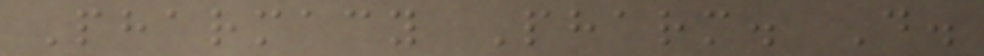Pharmacy Pharm. D.
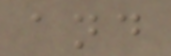and
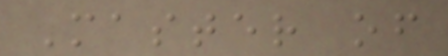Master of
